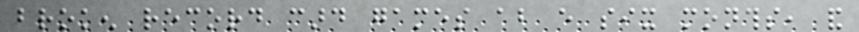broken record card games about every six months, and
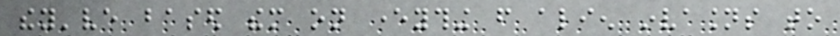they've based them on everything from alien invasions to
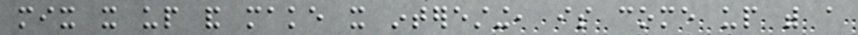mix it up and make it interesting, is come up with a
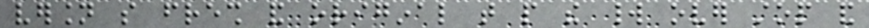version so fresh and original that people the world over stop and
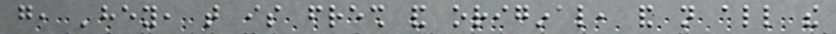go, 'hey, that is fresh and original, and not all the
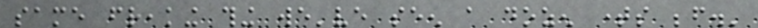same freaking thing we've seen a dozen times before.'
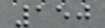150
